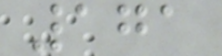171
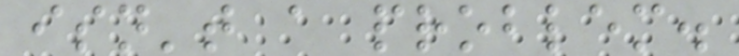isn't a problem.
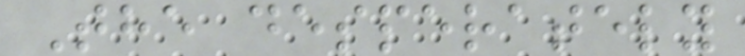The desperately
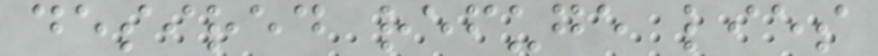desired refuge lies
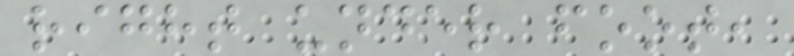right under foot,
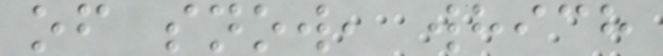of snow, which
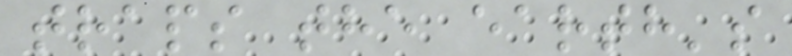traps the earth's
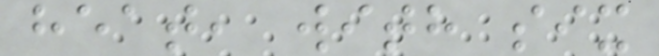heat, with six
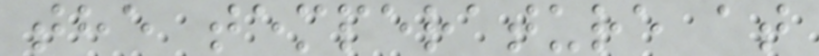the temperature at
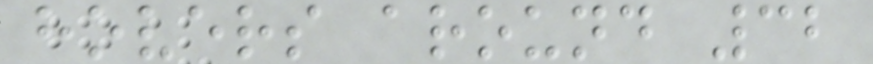hovers around 32
